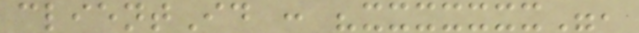clientId : "xxxxxxx",
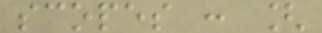scopes : [
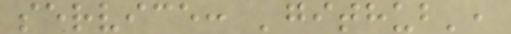service: 'github',
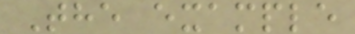The example
